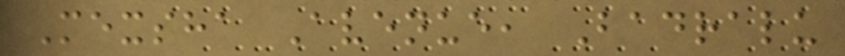Mexsha Avenue, Badralu
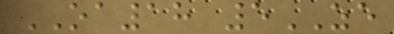OA18 5ZE
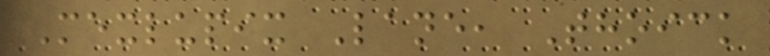Mexlupix Lane, Thoick
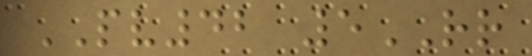PV42 5RR
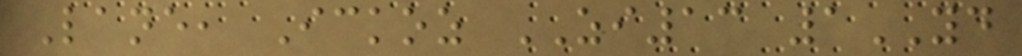Lane, Ickoz ZI13 1YD
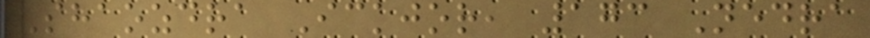Shaozdra Ickjor, 173 Nedra
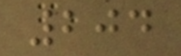204
